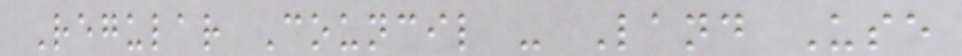Regular Council - Land Use
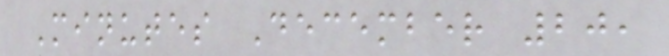Minutes December 20,
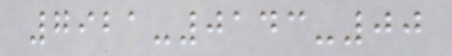7921-0143-00
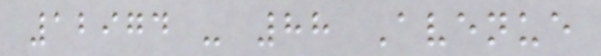12974 - 88 Avenue
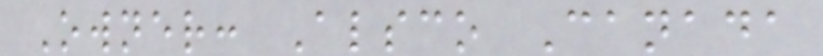Owner: Alsco Canada
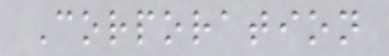Corporation
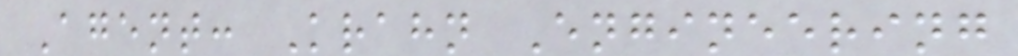Agent: Krahn Engineering
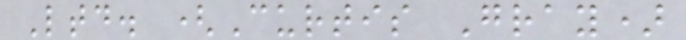Ltd. (Curtis Gray)
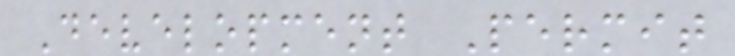Development Permit
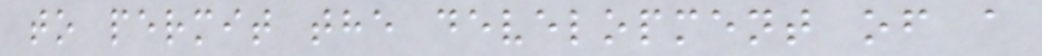to permit the development of a
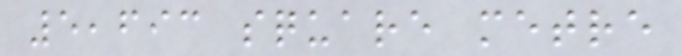5,693 square metre
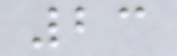23
